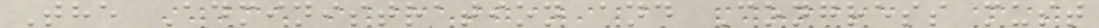The Administration and Congress must
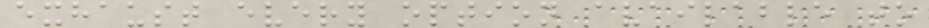exhaust every option available to
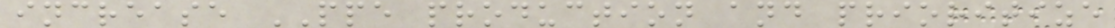increase PPE production and prioritize
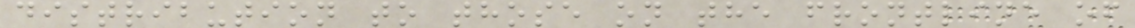distribution to those on the frontline of
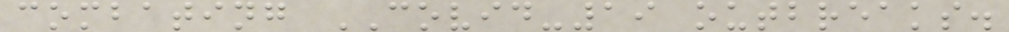combating COVID-19 outbreaks.
